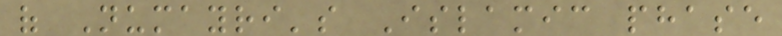of Numayri's Islamic phase
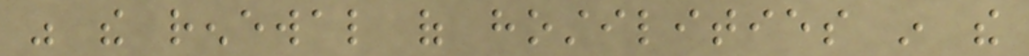was the renewal of hostilities in the
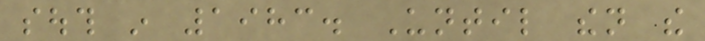south in 1983. Until then the
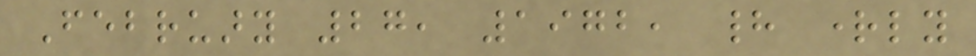February 27, 1972, had rightly
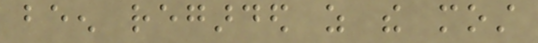been regarded as the most
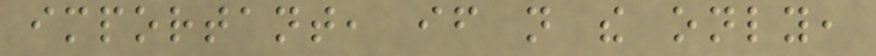important, if not the only,
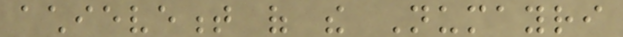achievement of the Numayri
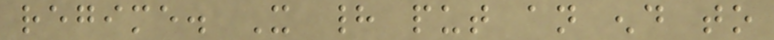regime. It had put an end to
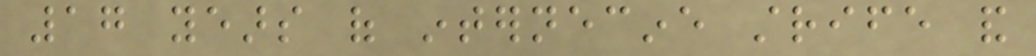17 years of internecine strife and
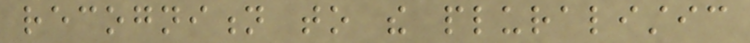recognition to the pluralistic
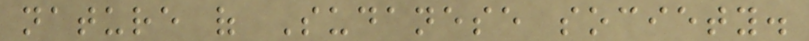nature of Sudanese society.
